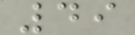49
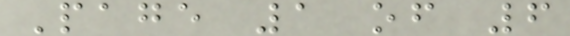Page 1 of 6
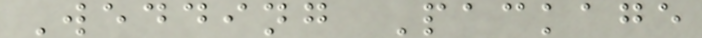Wedding Package
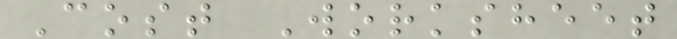Cost Worksheet
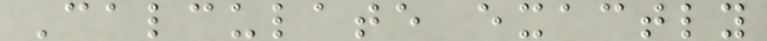Calculate exactly
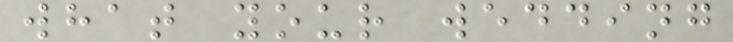what your wedding
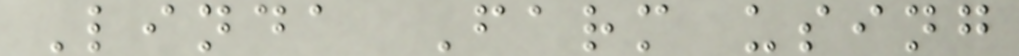Linda Farm using
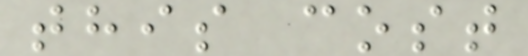this cost
